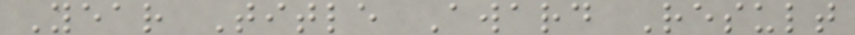Year Title Award Result
